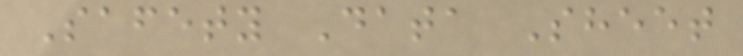Safety Data Sheet
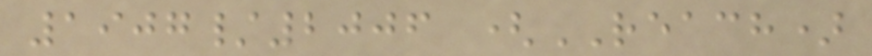1907/2006 (REACH)
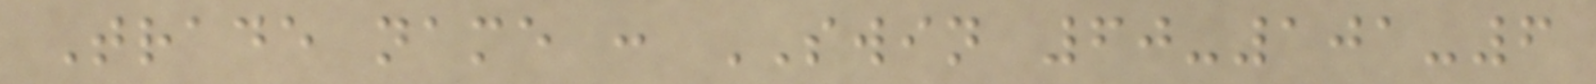Trade name : SWIN 60-101-6
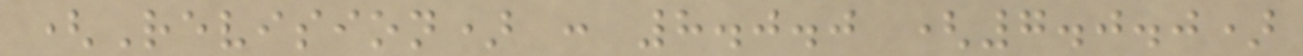(Revision) : 8.0.0 (7.0.0)
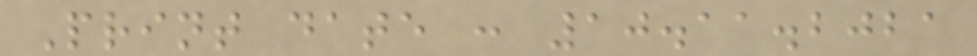Print date : 10.11.2021
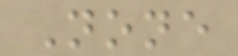None
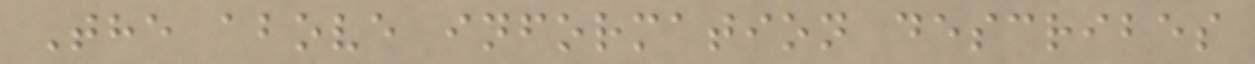The above information describes
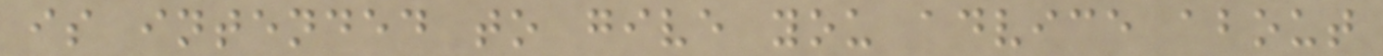is intended to give you advice about
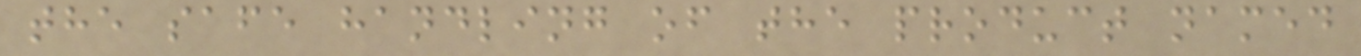the safe handling of the product named
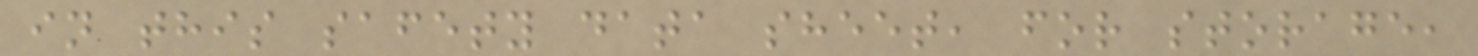in this safety data sheet, for storage,
